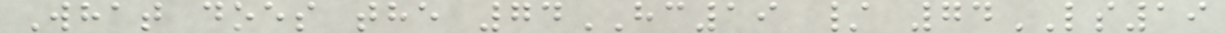What does the 74HC19 / 74LS19
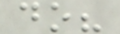do?
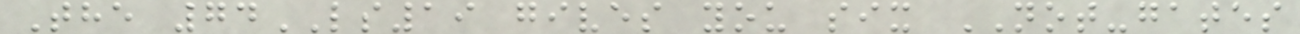The 74LS19 gives you six NOT-gates
